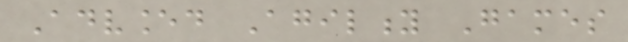Advanced Agility Games
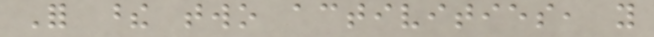For these two activities, you
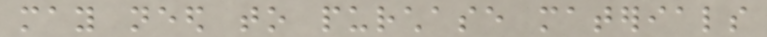may need to purchase materials
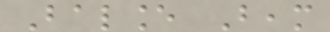Balance Beam
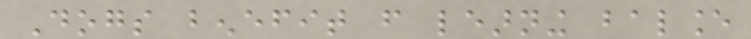Dogs benefit from learning balance
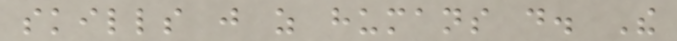skills just as humans do. The
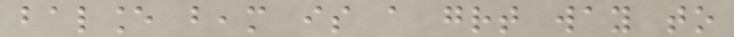balance beam is a great way to
